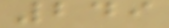249
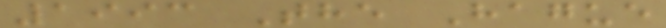1993 The Hague
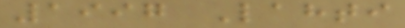1997 Lahti
